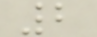2
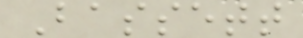Bassett
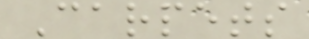Carpets
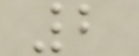2
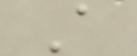A
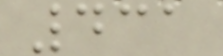431
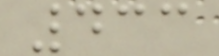433
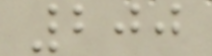200
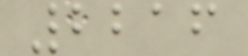2216
